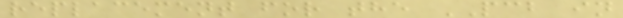replacement for the PCB in
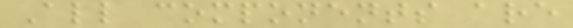All components are
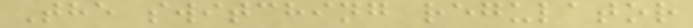The switching regulator
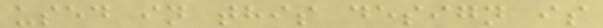used in this design is
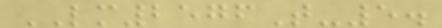LM2576T-5.
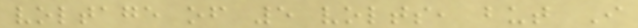voltage of 5 volts, but I
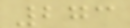273
